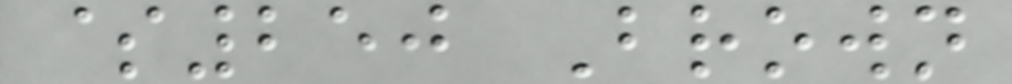$250 Brown
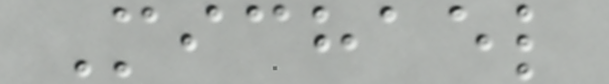Michael
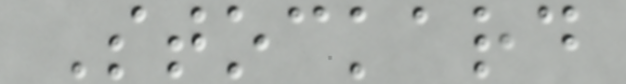Stockard
